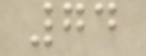74
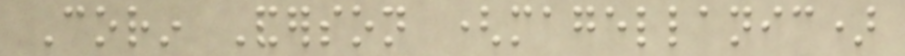Corin Anderson (magellanic)
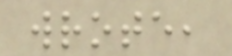wrote,
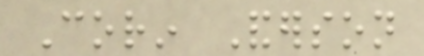Corin Anderson
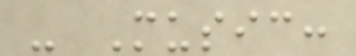- Music:
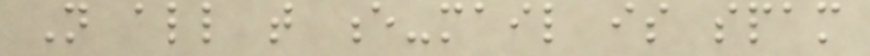Not all that e-mail is spam
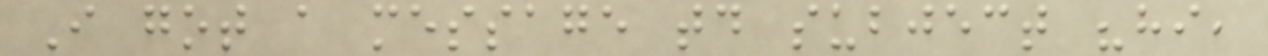I got a message today subject "hi,
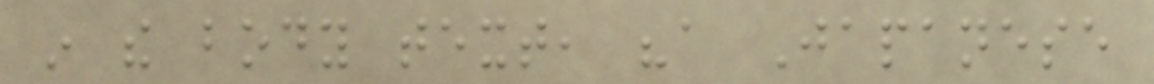in the body text, "a Japanese
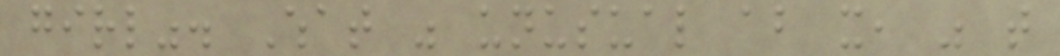girl". What was unusual about it, was that
